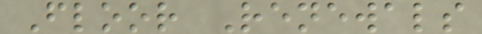Floor Renewals
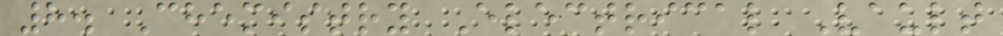8. Chemistry Electrical Vault
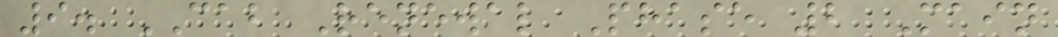9. CAB Renewal Phase 2 Main
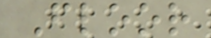Floor
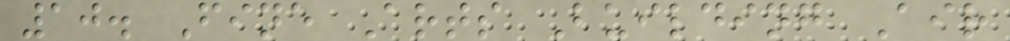10. Fine Arts Building Air
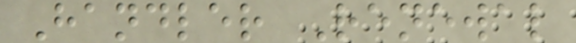Handler Renewal
